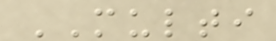MULTI
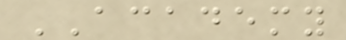ACADEMY
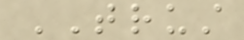TRUST
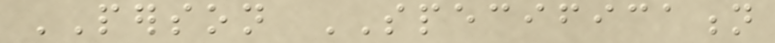PERSON SPECIFICATION
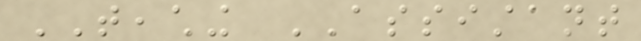TEACHING ASSISTANT
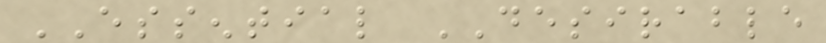ESSENTIAL DESIRABLE
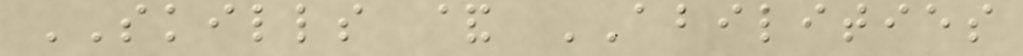SKILLS & ABILITIES
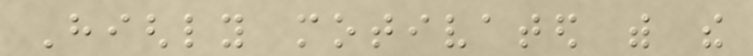Highly motivated with the
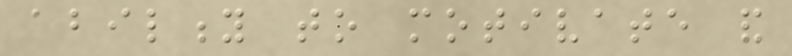ability to motivate and
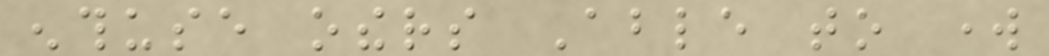enthuse others Able to work
